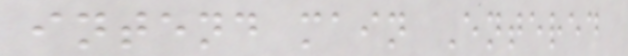intend main Entered
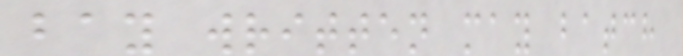bay written may batch
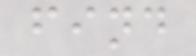find
